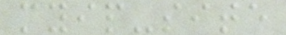myip-site
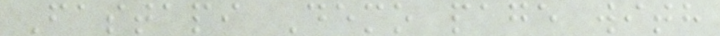Fastapi Demo page with
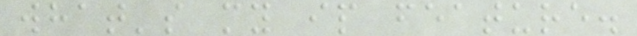what's my ip feature.
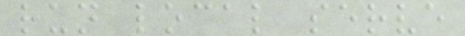run local serve
